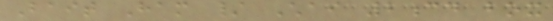Bait Ham / Chai 2cd box
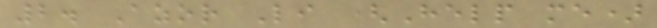2. Azor Li (Help me)
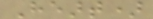Heart)
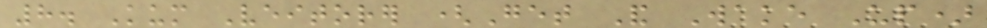8. Kum Veitorer (Get And Wake Up)
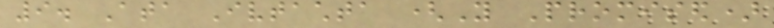9. Ata Ivtachta (You Promised)
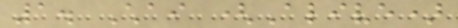1. Chai (Alive)
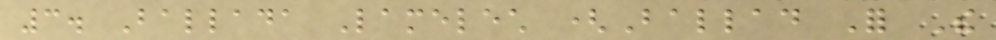3. Ballada Lamelech (Ballad For The
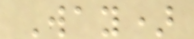Way)
